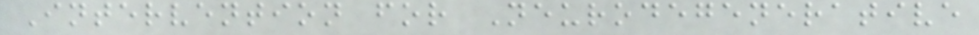Intervention for Neurodegenerative
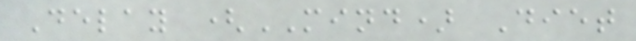Delay (MIND) Diet
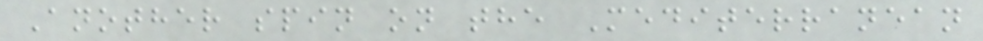Another spin on the Mediterranean
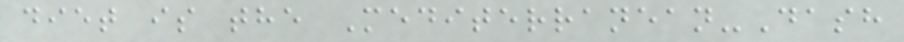diet is the Mediterranean-Dash
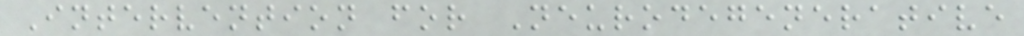Intervention for Neurodegenerative
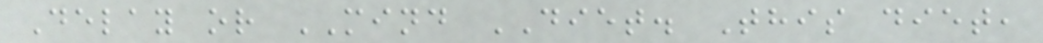Delay or MIND DIET. This diet,
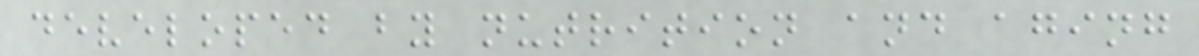developed by nutrition and aging
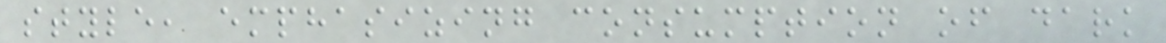style, emphasizing consumption of dark
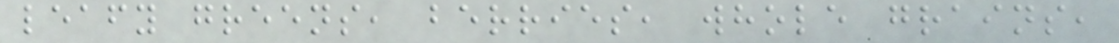leafy greens, berries, whole grains,
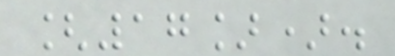[17]).
